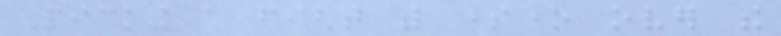Picking a fight with someone over the
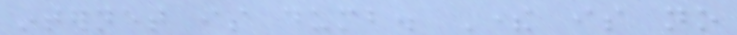internet is dumb. There is no
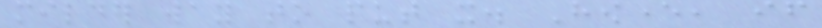milder way to put it. However, if
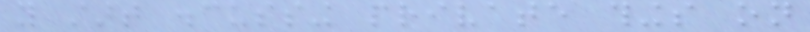you start discussing private things on
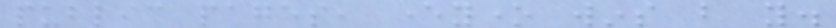public pages, everyone wins but you.
